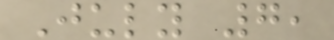July 7,
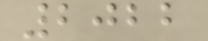2022
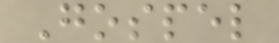Gospel
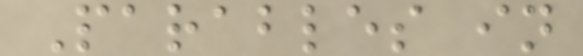Parables in
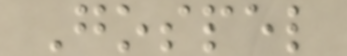Gospel
